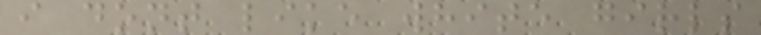i dont like white girls
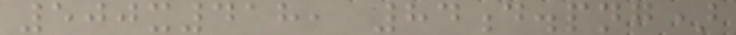500x418, 84d.png)
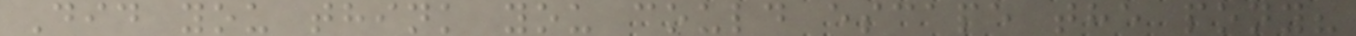Did you think you could escape the pony?
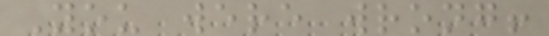You were wrong!
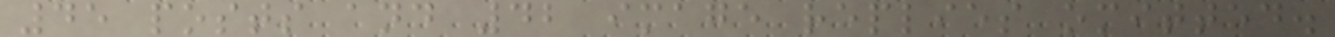45 posts and 42 image replies omitted.
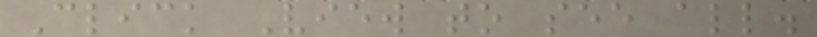Click View to see all.
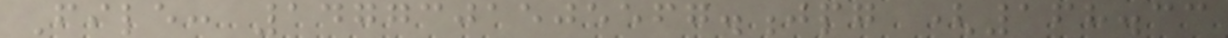File: 1477301505567.jpg (168.33
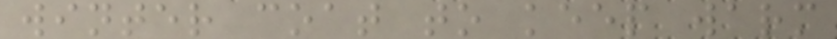winter coat to keep warm
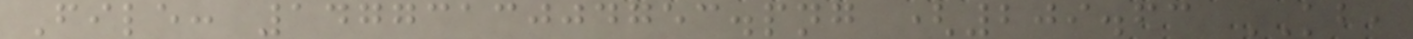File: 1477313004753.png (209.63 KB,
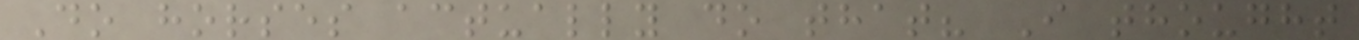Do horses actually do that? I thought
